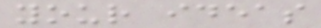your ideas
